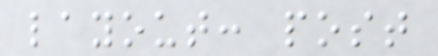layout: post
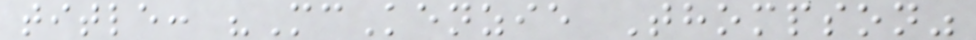title: "McKenzie Thompson"
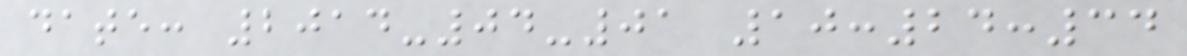date: 2014-04-01 10:24:34
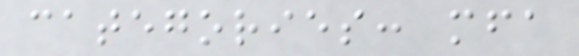categories: mfa
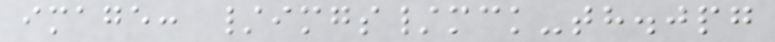image: /imgs/mck-th.jpg
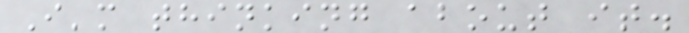I'm thinking about it.
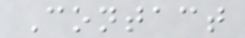Contact
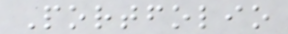Portfolio
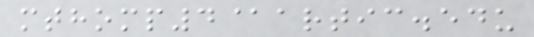mthomp4@artic.edu
